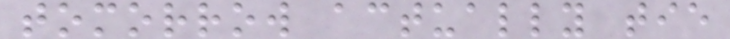tomorrow actually tie
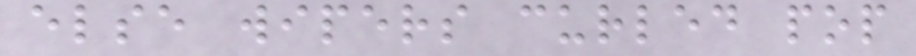else wipers curled pop
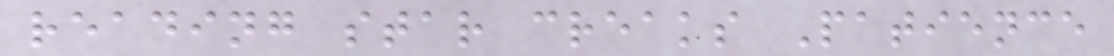reading star creaks Patience
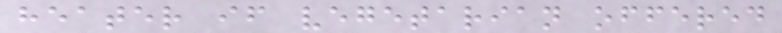heater if vegetarian offered
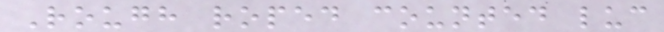Rough roped counted luc
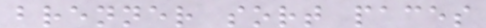brenner sort paces
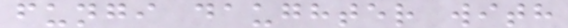fungi daughter with
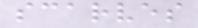scarves
